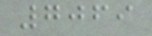7069
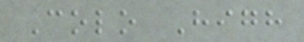Colo High
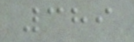389
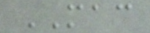MAC
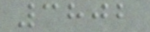3802
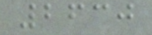2630
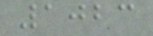1023
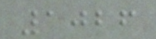1026
